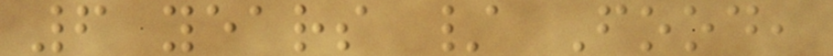6 years / Food,
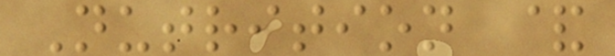Nutrition &
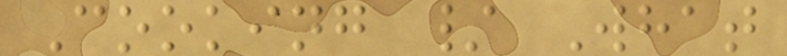Cooking / What
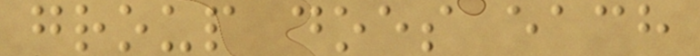group does each
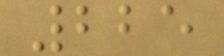225
